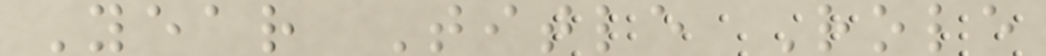Year Title Role
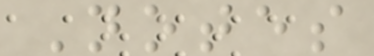Notes
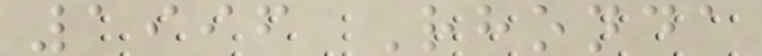1996 Rhonda
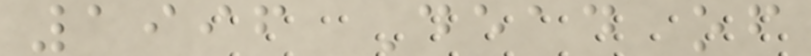1996 Dead of
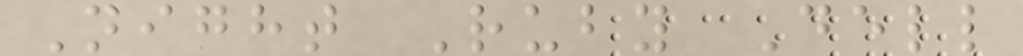Night Ruby Dell
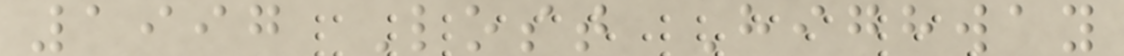1997 Lost Highway
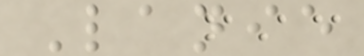Lanie
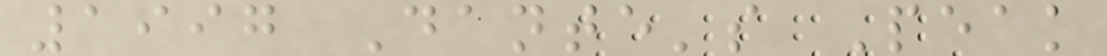1997 Dante's Peak
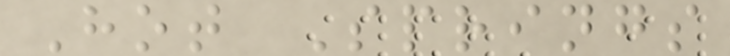Hot Springs
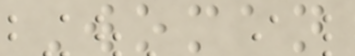Woman
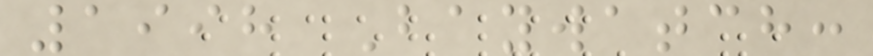1998 Baywatch:
